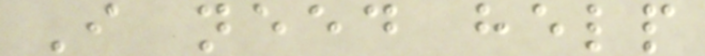I need help
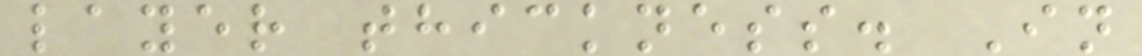layer thickness. In
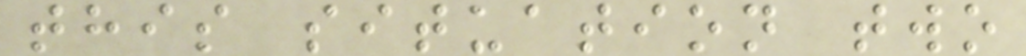this situation two
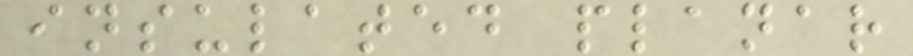insulated planar
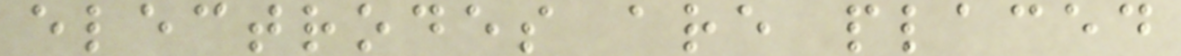electrodes are placed
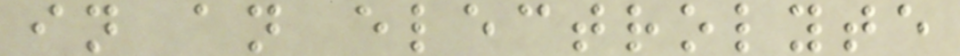in an electrolyte
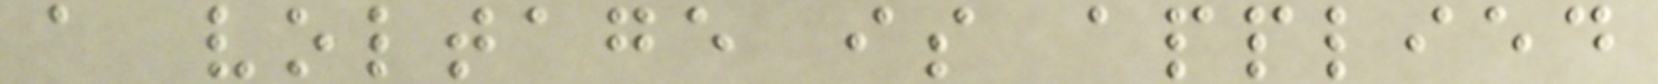a voltage is applied
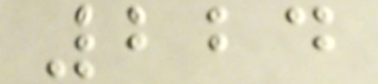224
